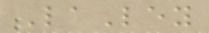LaLey
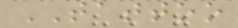TATTOO
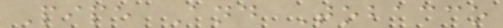Pipe And Tobacco
